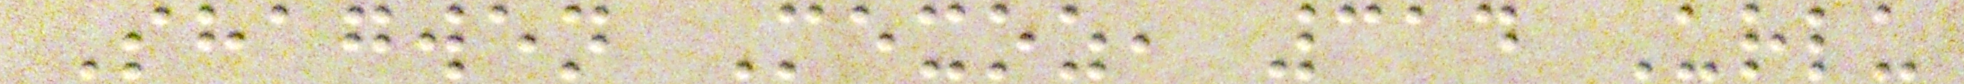Shagwen Mexoz, 314 Urlu
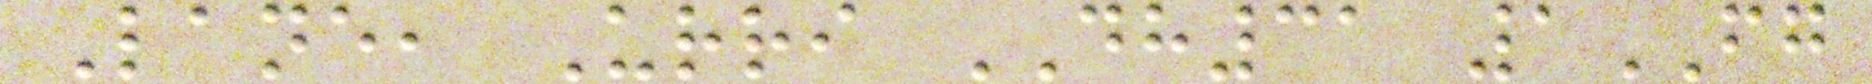Lane, Urri DH31 1FG
